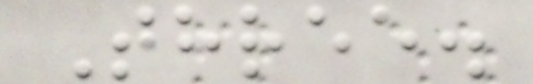Three.
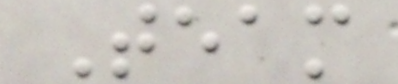Team
